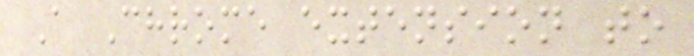A Chrome extension to
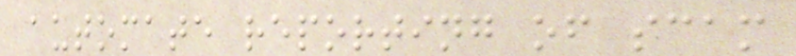automate reporting of scam
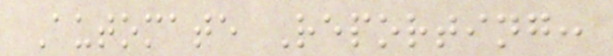Automate Reporting:
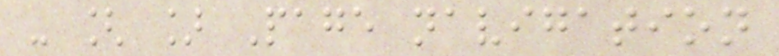- [ ] Page navigation
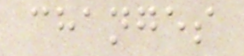changes
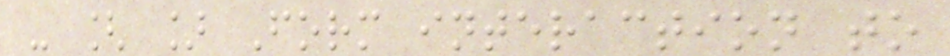- [ ] Form interaction to
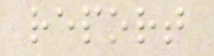report
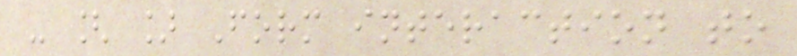- [ ] Form interaction to
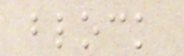block
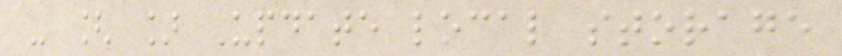- [ ] Update local storage
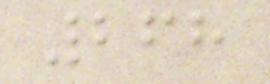268
